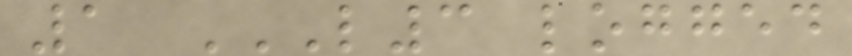1 L3 LOGGED
